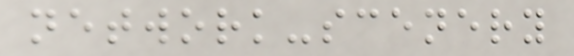network-scenery
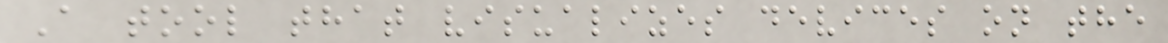A tool that visualizes devices on the
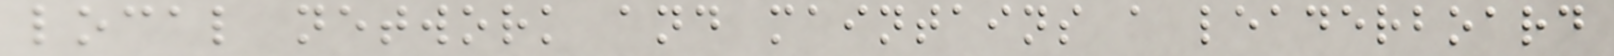local network and maintains a leaderboard
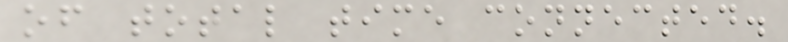of total time connected.
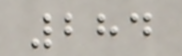284
